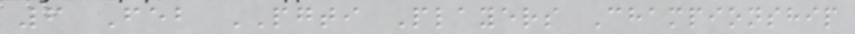6 Feb PGTI Players Championship
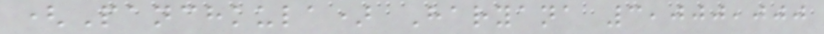(Panchkula) Haryana 3,000,000
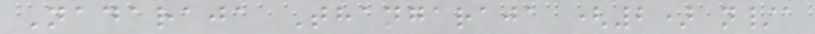Nadaraja Thangaraja (2) n/a
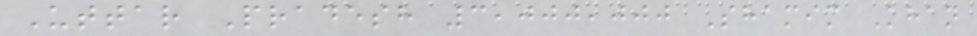Uttar Pradesh 3,000,000 Shamim Khan
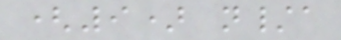(9) n/a
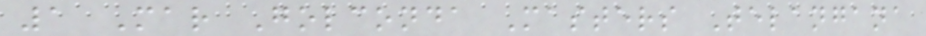1 Mar Golconda Masters Telangana
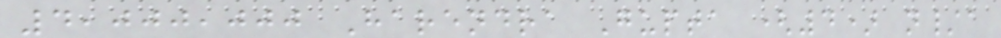4,000,000 Harendra Gupta (4) n/a
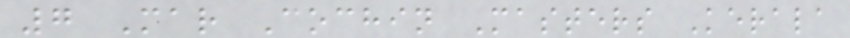7 Mar Cochin Masters Kerala
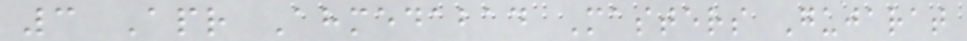3 Apr Ahmedabad Masters Gujarat
